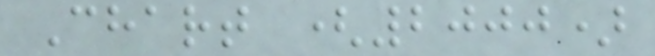Chart (2000)
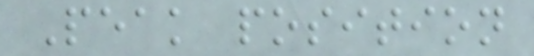Peak position
